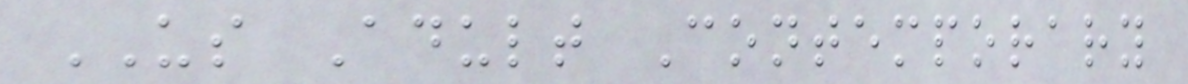US Adult Contemporary
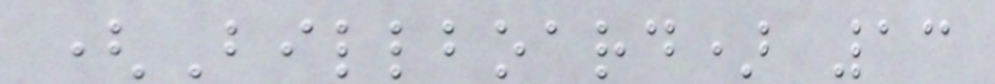(Billboard) 13
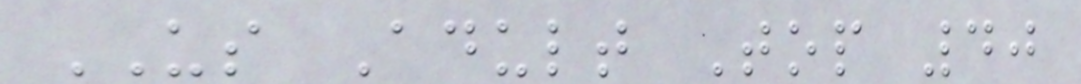US Adult Top 40
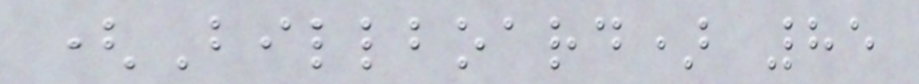(Billboard) 85
